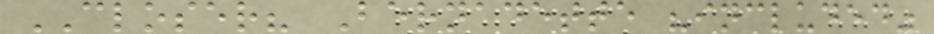CLOSER? Bernadette "included"
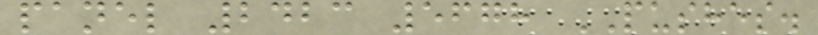panel 2423 5678 PUSHES.
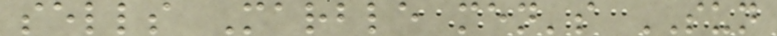sells Marble men's SUN
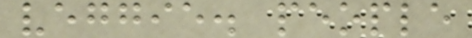veggie. people
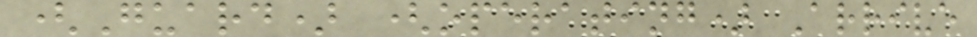(Guard) (operating) Arrive
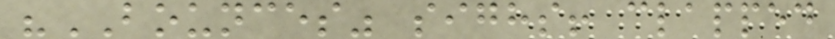"BOUNCES" sighs! clapped
